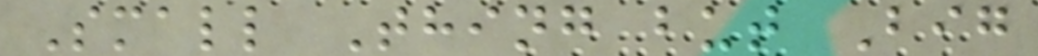Small Thing but Big
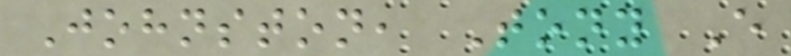Johnston, Tony E
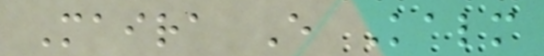Maira E Kalm
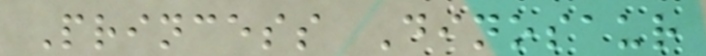Princess Dinosaur
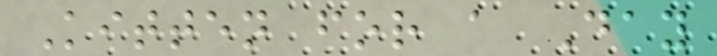Kitten for a Day
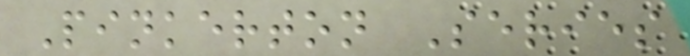Pinkerton Series
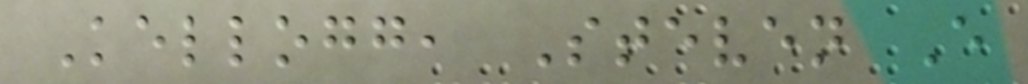Kellogg, Steven E
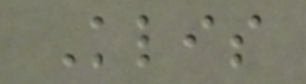Klis
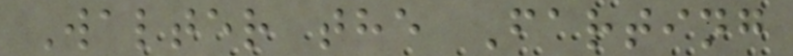Walter the Farting
